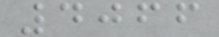4066
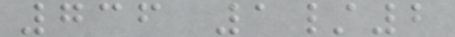736 1/2
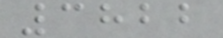3822
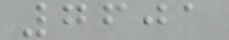7601
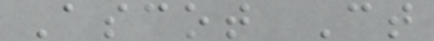Ascot Ct
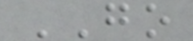GO
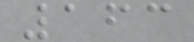163
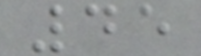45
